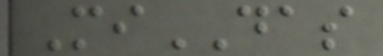MiDAS
